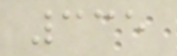335
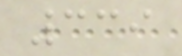339
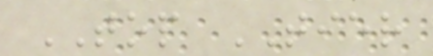TOP TIER
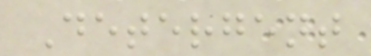Detergent
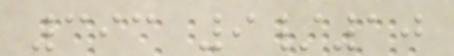393 9/10
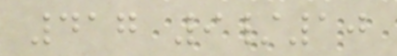417 9/10
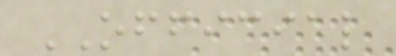OFFICIAL
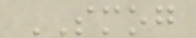SMOG
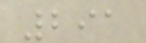291
